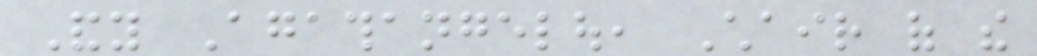Andy Agathangelou, Chair of the
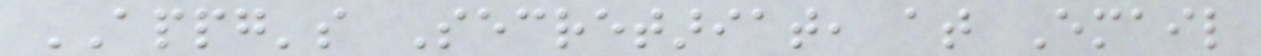APPG's Secretariat, at Email
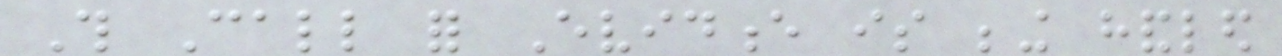This Call for Evidence is being handled
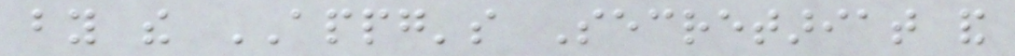by the APPG's Secretariat and
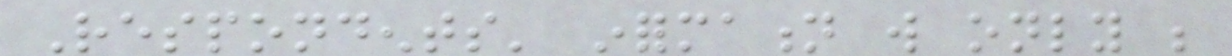Respondents' information will only be
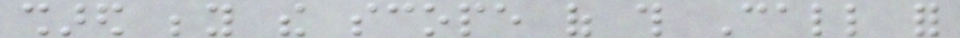shared beyond the scope of this Call for
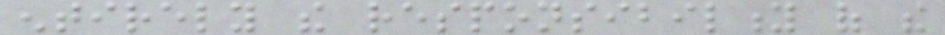entirely the responsibility of the
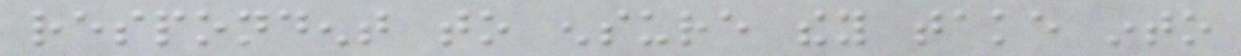respondent to ensure they take into
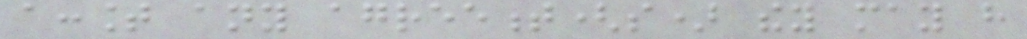account any agreement(s) they may have
